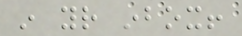in your inbox!
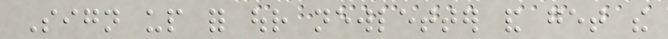Sign up for our newletter and get the
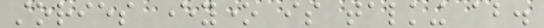stories everyone is talking about.
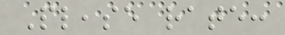Please rate:
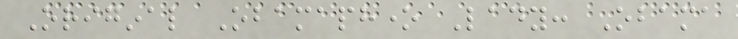Original Obamaphone Lady: Obama
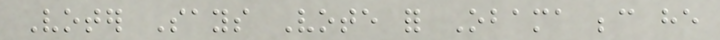Voter Says Vote for Obama because he
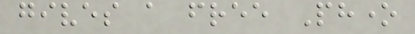gives a free Phone
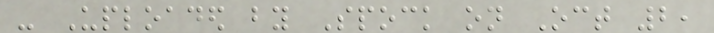- Uploaded by Spock on Oct 2,
